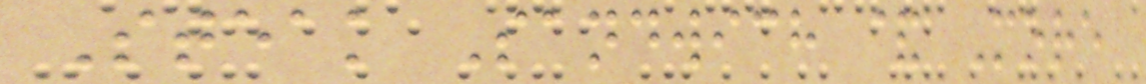Steak Sandwich & More
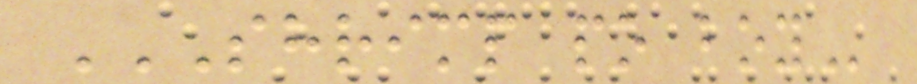SHRIMP PO BOY
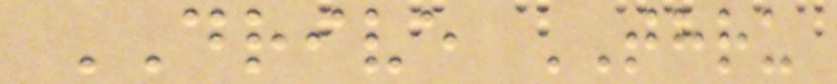DRIVE THRU
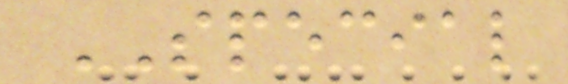SPECIAL
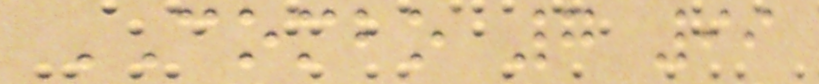COMBO 7 99
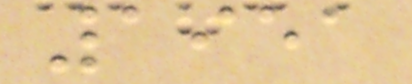1951
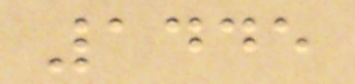1445
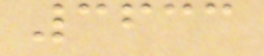3633
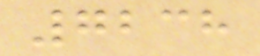7238
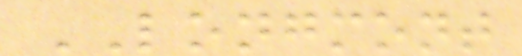LONGMONT
